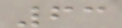63
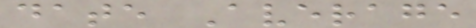date Average
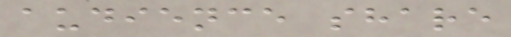audience share
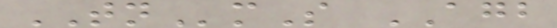TNmS AGB
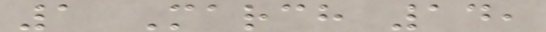1 March 14,
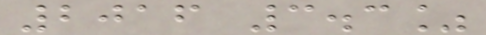2016 3.3%
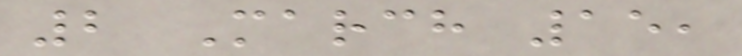2 March 15,
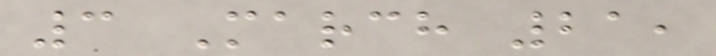3 March 21,
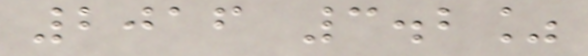2016 3.2%
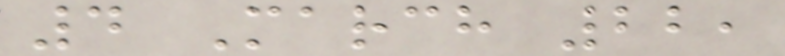4 March 22,
